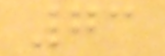73
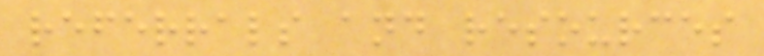referrals and resources
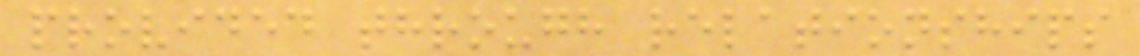provided through relationships
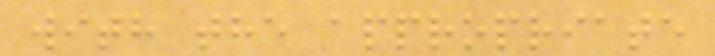with the appropriate
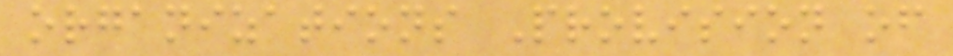organizations Provision of
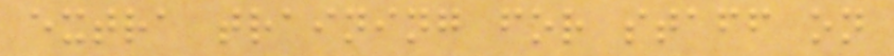extra training for staff on
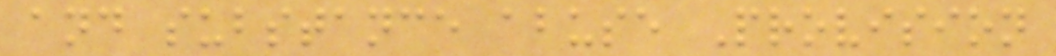and substance abuse Provision
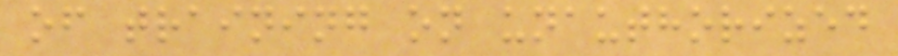of training on unauthorized
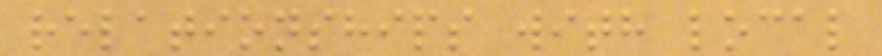relationships with local
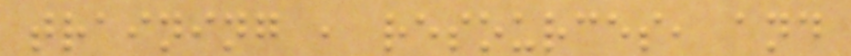training , resources, and
